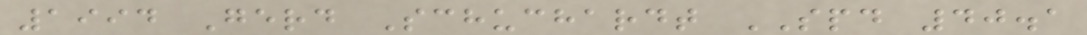1994 Gerd Schuchardt SPD 40.1
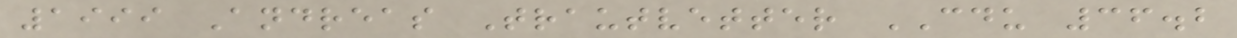1999 Andreas Trautvetter CDU 36.2
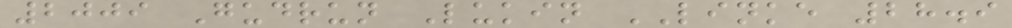2009 Gudrun Lukin LINKE 28.9
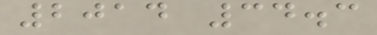2014 34.3
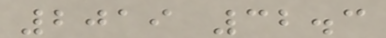2019 32.3
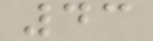43
